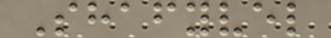Shafyvel
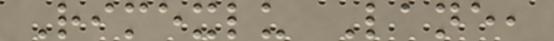Rimexlu Lane,
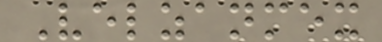Velzanmex
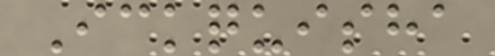Ickquisha
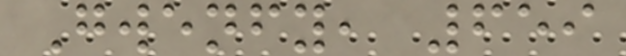Gwenfy, 659
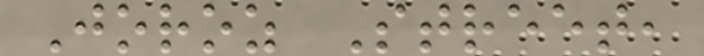Joroz Street,
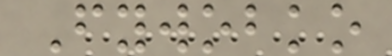Fywobko
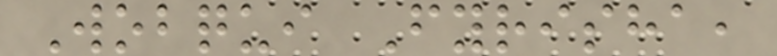Wobqui Fyrisha,
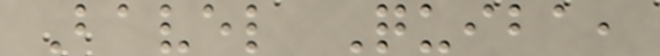Bavel Quiba,
